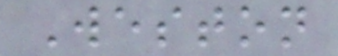Weston
